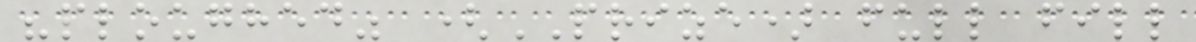"ploughed" (PRIZE) full fill
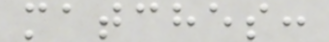matches:
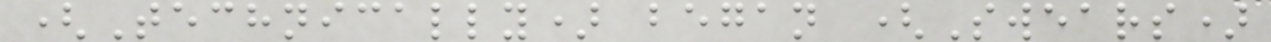(Technically) began (Swears)
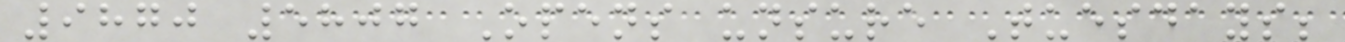9870 5807 Opens unsure Tuesdays;
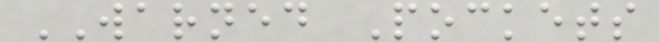WARNED Pockets
